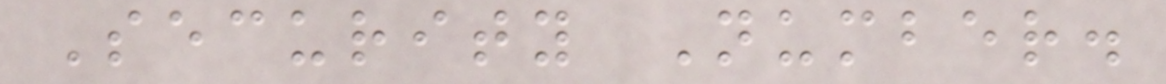Security Number.
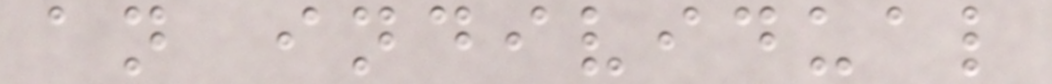an individual
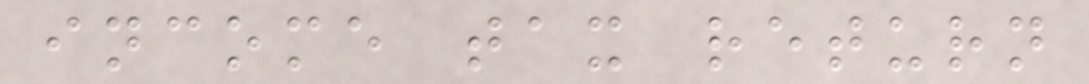income tax return
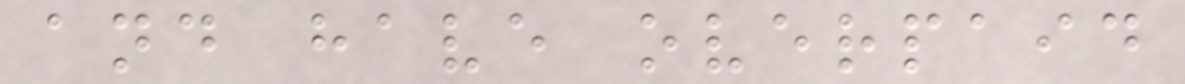and have overpaid
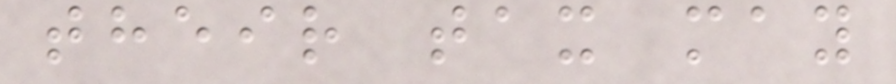their tax may
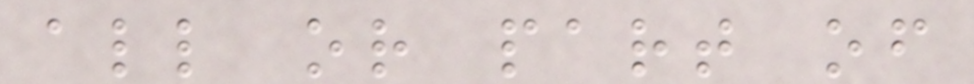all or part of
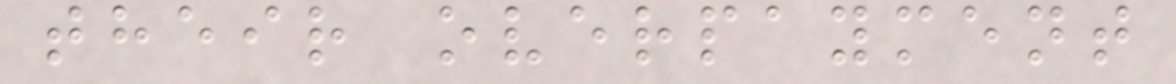their overpayment
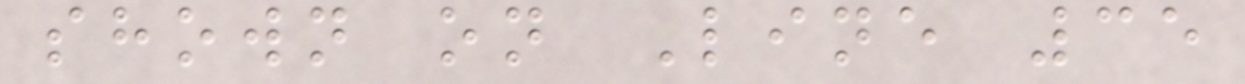shown on Line 35
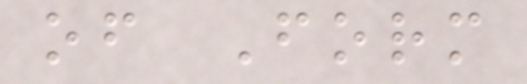of Form
